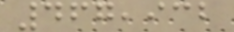467,932
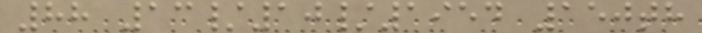88 13/10/1954 150th
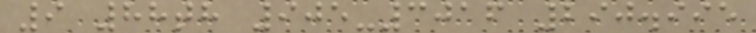9 88th 905-3016 290.995
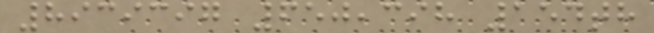8939397 650,398 154th
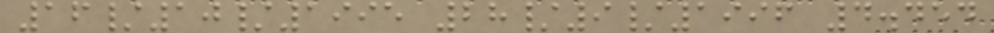16/10/1995 28/9/1996 4.454
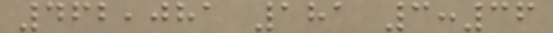462,081 181 3:36
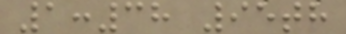1:38 95th
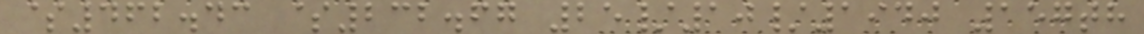$462.43 $232.67 25/10/1940 157th
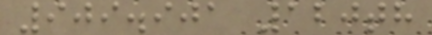909.901 120th
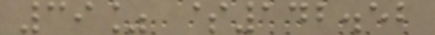39% $142.52
